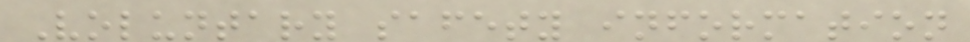Voluntary safety information
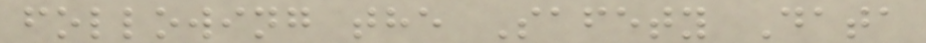following the Safety Data
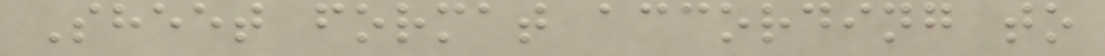Sheet format according to
